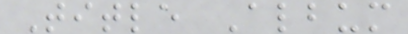Title Album
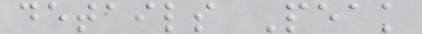details Peak
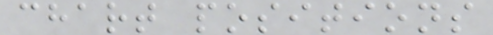chart positions
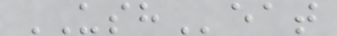USHeat
